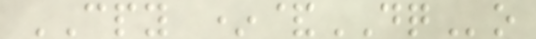CPY *&DQo
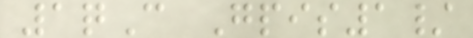1qC Gpis1/
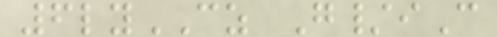6lyCZ G/iC
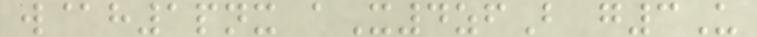w@h1pnx aX4zfB g3U
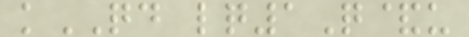kQD lq1Q&u
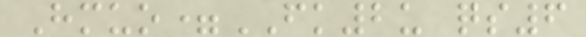Hmuo=FK2u qs6
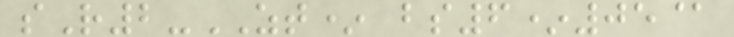sR2-ZT* bs6*05@
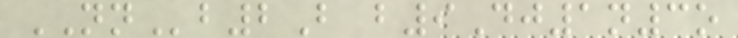NNb2B b9Dj1n3o
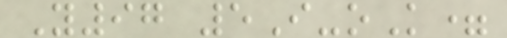Y97 5I-oK=
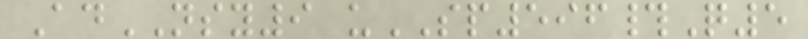AdNSY9 uSP596#Q5
